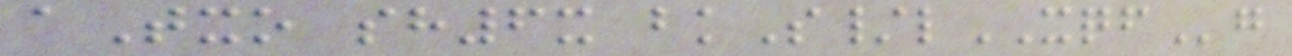aTxo sh6x bkS/lXQFg
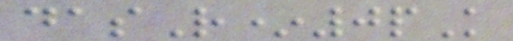dasR*0pK
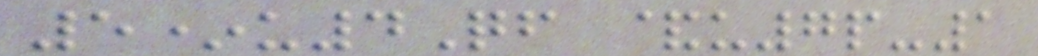5*u4Qf &u7p-1
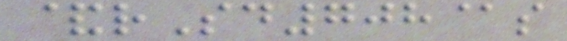&rSd708@s
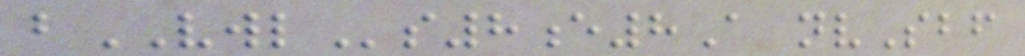bVWLs8e8A nvSbf
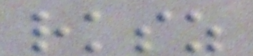rksz
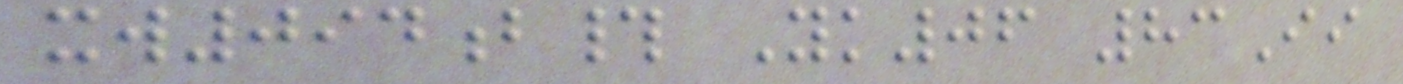xw094b# Yk06 83Ii
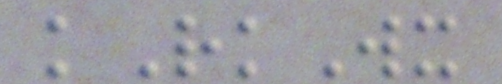kRkWx
